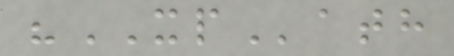"XPath
